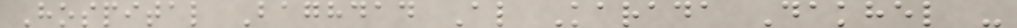Hospital Baghdad Al Karada Dakhel -
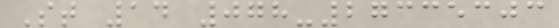St 14 078-27335303
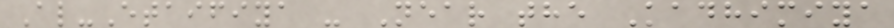Al-Etaifiya - Near the Kadhimiya
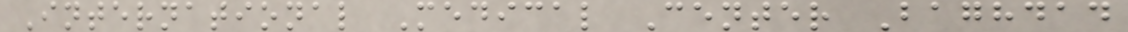International Medical Center Baghdad
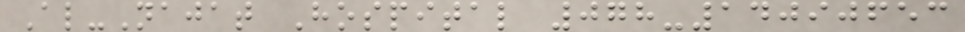Al-Najat Hospital 078-14090653
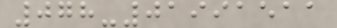078-01991511
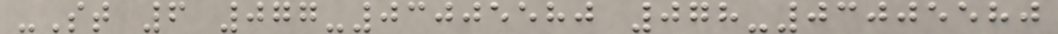-St 6 077-03005580 078-03005580
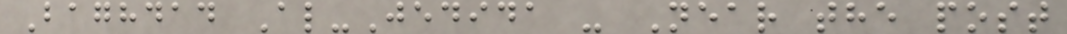Baghdad Al-Jedida - Near the post
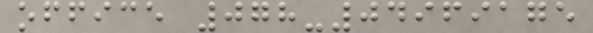office 078-04969175
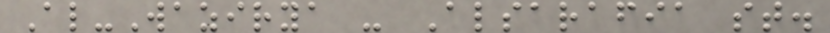Al-Wazirya - Alsarafia st.
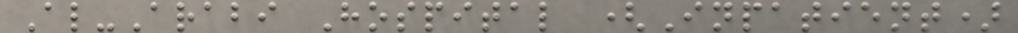Al-Arabi Hospital (Inpatient)
